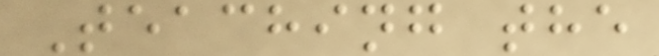Teaching the
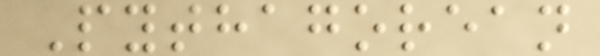Pythagorean
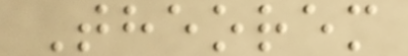Theorem
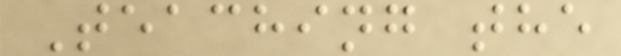Teaching the
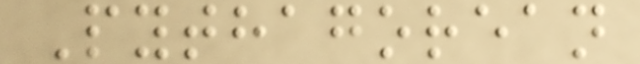Pythagorean
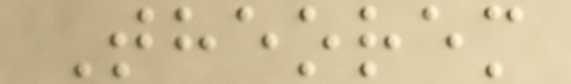Theorem
